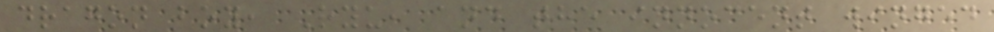dragon boy, Ryu, and the innocent winged
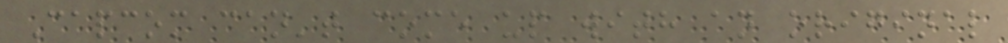Capcom can't come up with an original
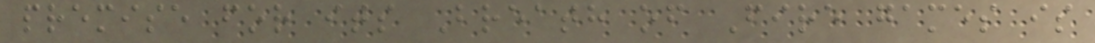premise for its Breath of Fire games is
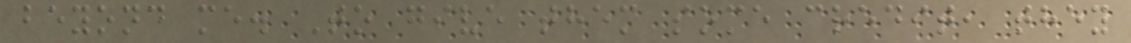beyond me. To give them some credit, they
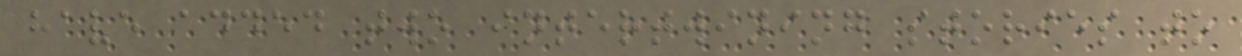have added two intertwining stories to
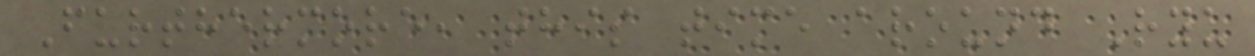Furthermore, this time around Ryu
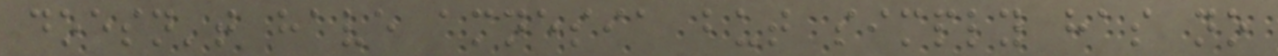doesn't have amnesia but simply has no
